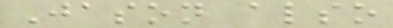Jason also
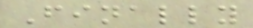Finally
